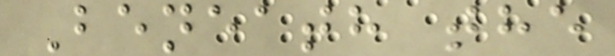Beneath the
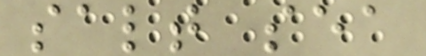salt sea
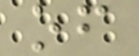of
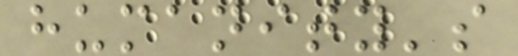humanity's
